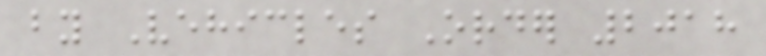by Vehicles Order 2018
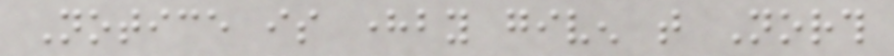Notice is hereby given that North
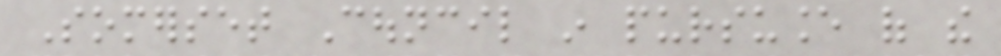Somerset Council in pursuance of the
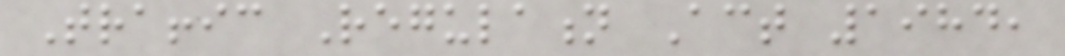Traffic Regulation Act 1984,
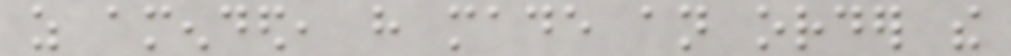as amended, have made an order the
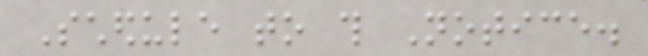Schedule to this Notice.
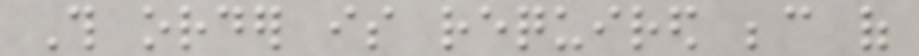This order is required because of
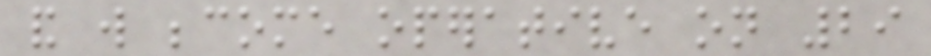and will become operative on 29
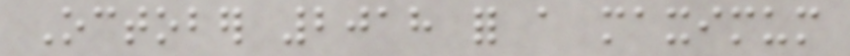October 2018 for a maximum
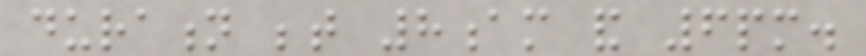duration between 8am and 6pm.
